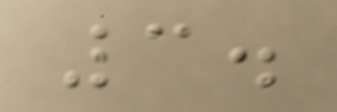3.
